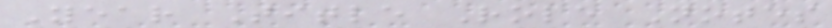Year Title Role Notes
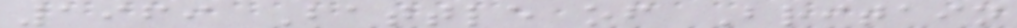1969 Battle of Britain
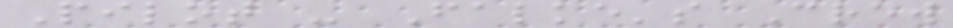Pilot - Falke's Crew
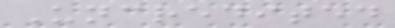Uncredited
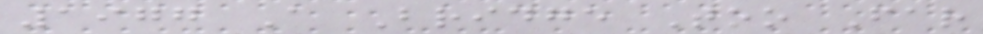1977 A Bridge Too Far
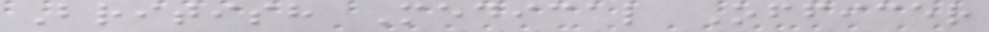British Medical Officer
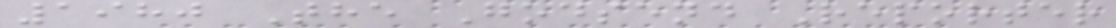1980 The Godsend Reporter
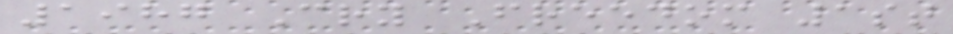1987 Cry Freedom 1st
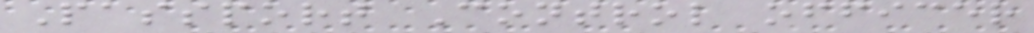Passport Control officer
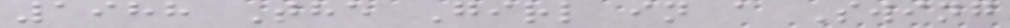1988 The Girl in a Swing
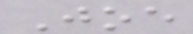Joe
